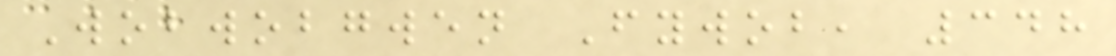Wobwobgwen Fywob, 348
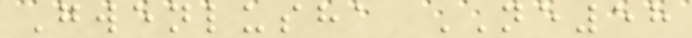Gwenlusha NE58
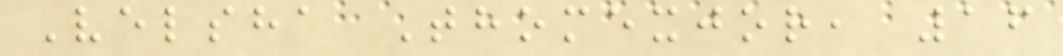Velsha Thomexjor, 16
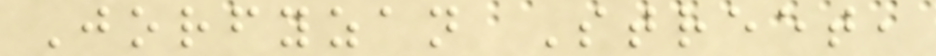Jorfyzan Street,
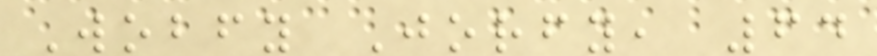Wobfy Jorfy, 64
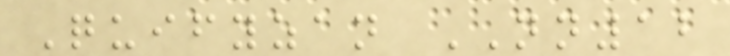Quifyzan NN12
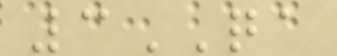3QA
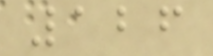126
